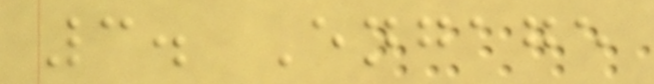3. Engage
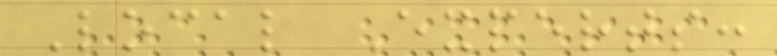Local Experts:
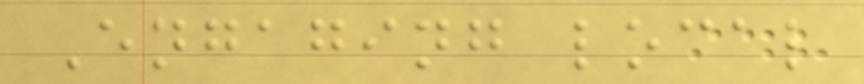Engaging local
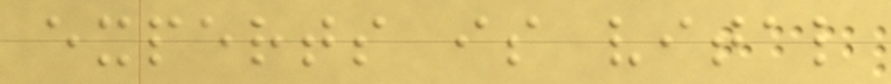experts is vital
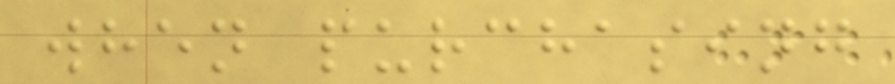when purchasing
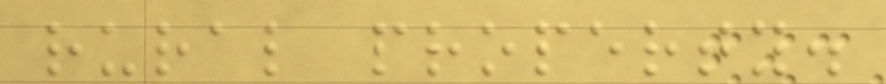rural property.
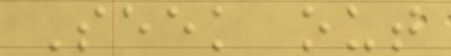Seek out
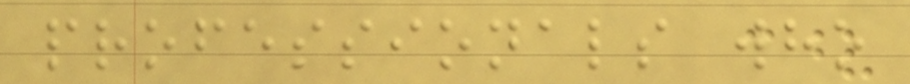professionals who
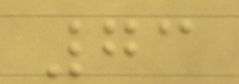73
